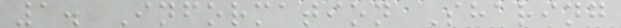1. Information Sharing
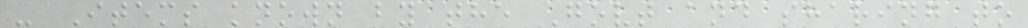- Items known by the Govt and sharing to
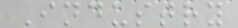Industry
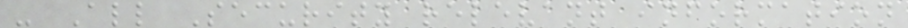- All Security relevant information
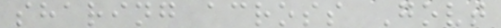sharing across Govt
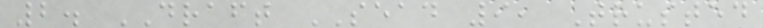2. DRAFT SEAD 9, Trusted
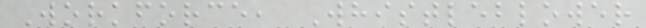Workforce, Whistleblower
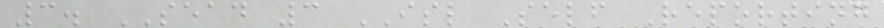3. SEAD 3 ISL Self Reporting
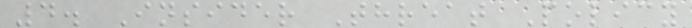4. Insider Threat Policy
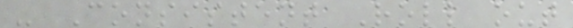- Consistent Roll out
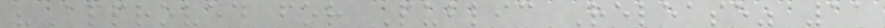"Approved for Public Release" 11
